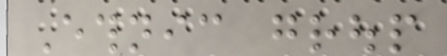Ethnic group
